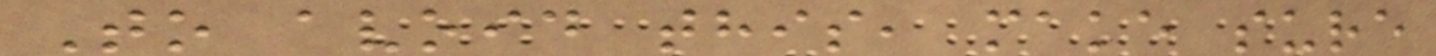To avoid this, make sure
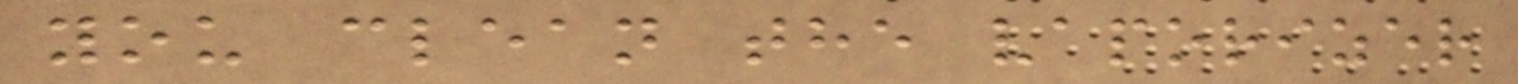you clean the vaporizer
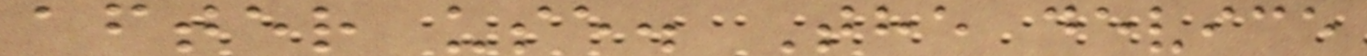after use. The device
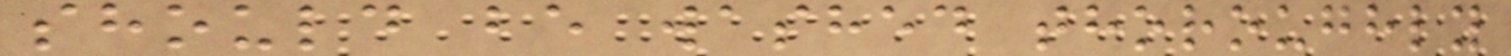should be washed thoroughly
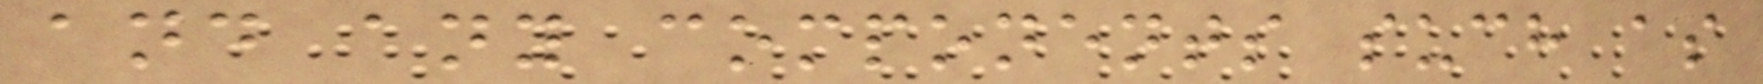and any components such as
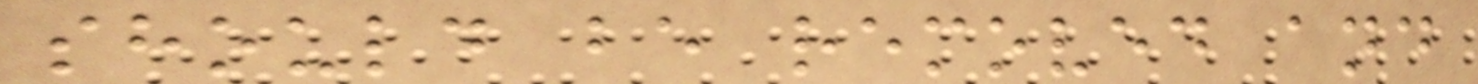should be removed and
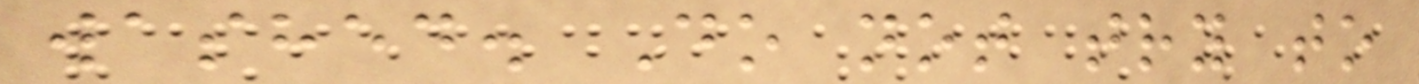washed. Do not try to
